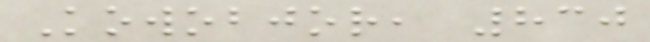Kowobjor, 830
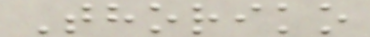Thoriko
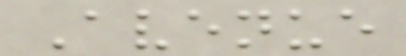Avenue
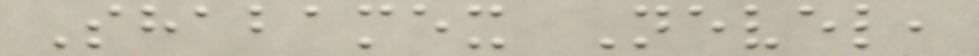Shabamex Nevel,
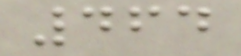464
